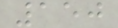150
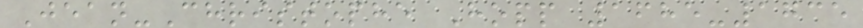Jean-Christophe Hopp 1685-1735
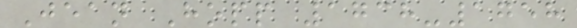Jean Hopp 1738-1758
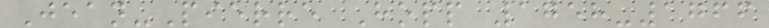Jean-Pierre Hopp 1758-1766
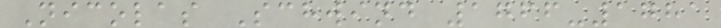Nicolas Schwind 1766-1781
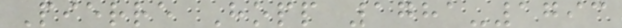Pierre Hopp 1781-1793
